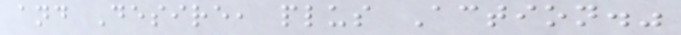and Desire, plus Action."
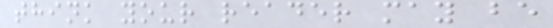think your reader may be
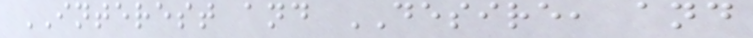INTEREST and DESIRE, and
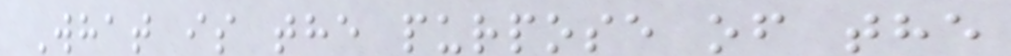What is the purpose of the
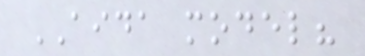AIDA model?
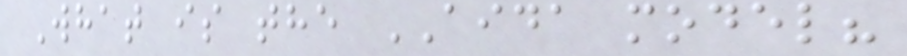What is the AIDA model?
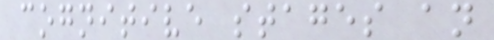cognitive stages an
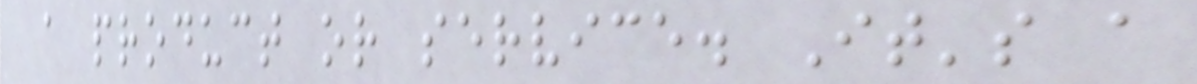a product or service. It's a
